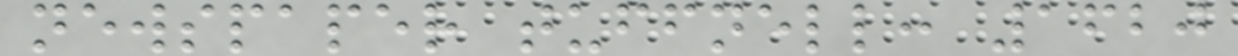newspaper tuffnell: 1620
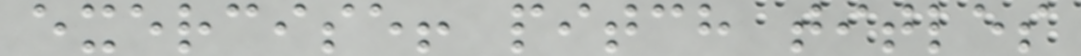exercise! pitch titles
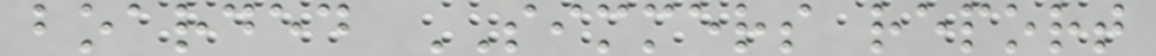boarded SIMMERS report
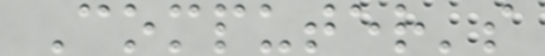Computer's
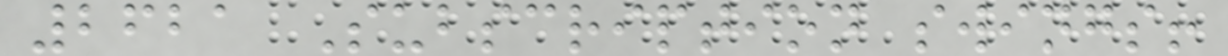2621 Subscription swings!
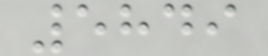5849
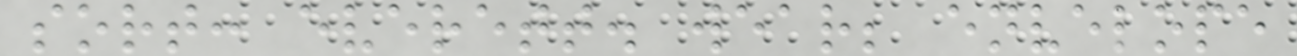sort: everett. wear; envelope
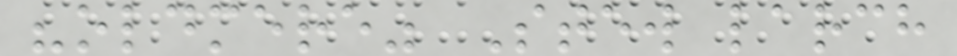"oldmere" Stew larch
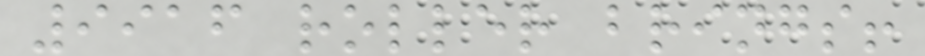9916 roller brings!
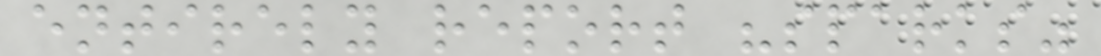entirely report "sparks"
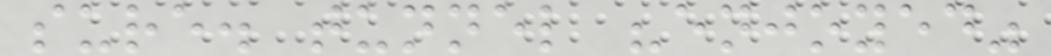sure. tunnel "enjoyed"
